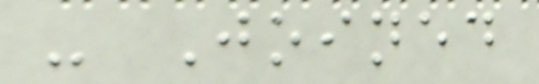- Joined
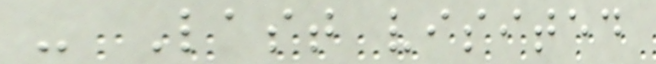- Last visited
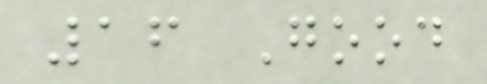16 Good
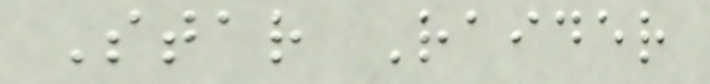Star Raider
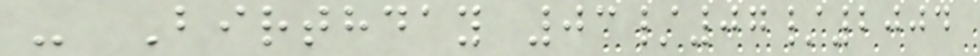- Birthday 03/07/2004
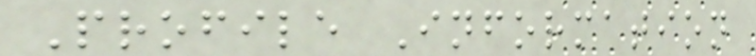Profile Information
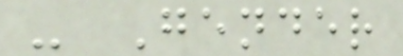- Gender
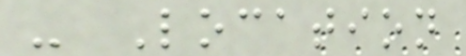- Location
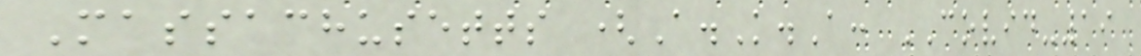Massachusetts (A.K.A: COVID-19
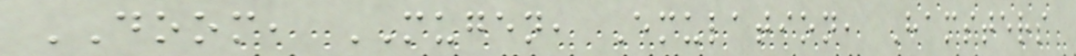DOOM, MUGEN, Emulation, Hamsters
